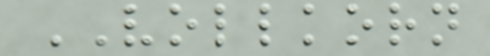VOLLKORN
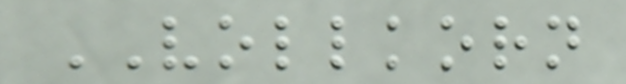VOLLKORN
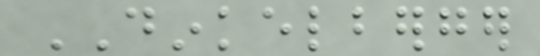DINKELBERGER
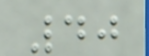40
